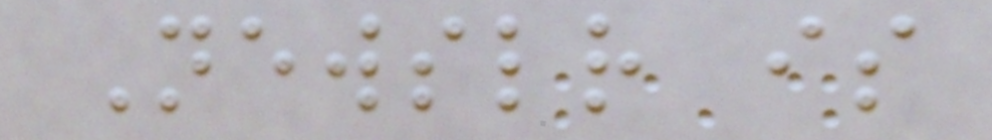Newsletter is
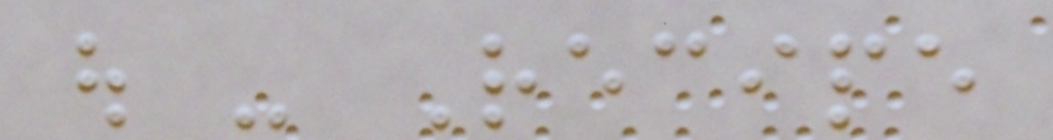out - Recipe
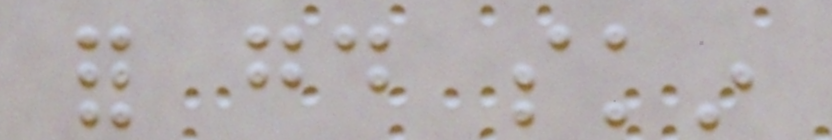for good skin
